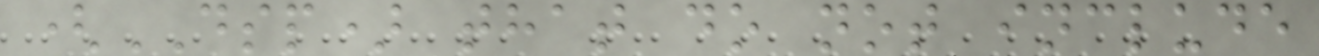(DSP) that do not include
